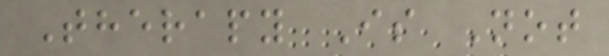Therapy Is Not
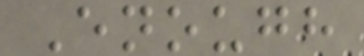Enough
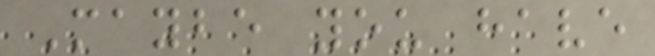Maybe you have
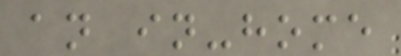an in-home
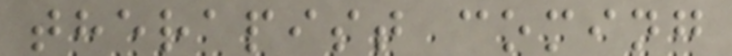therapist coming
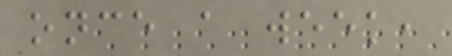once a week,
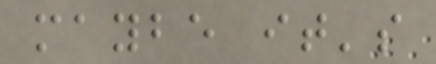maybe it's
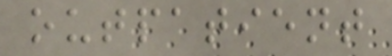outpatient
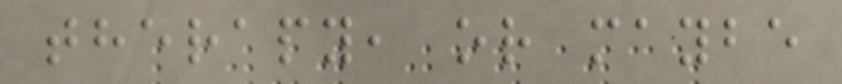therapy, or maybe
